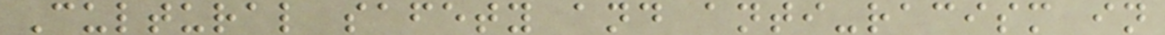Cultural safety and anti-racism in
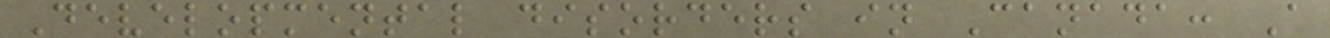Developmental disorders in Canada: A
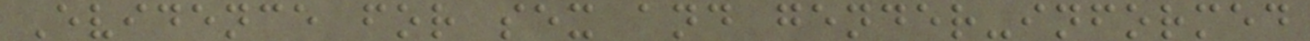Evidence for sex and gender-informed
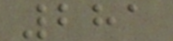281
